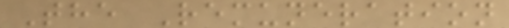The Remuneration
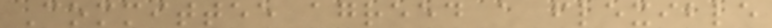Committee agreed a flexible
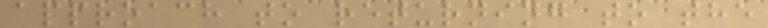approach to returning to the
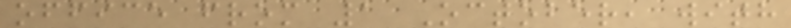office from 1 October, with
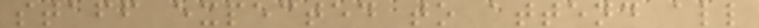staff expected to attend all
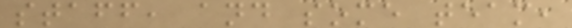staff, and some team,
